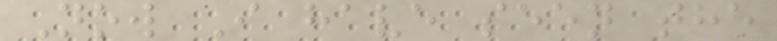Now I have seen the
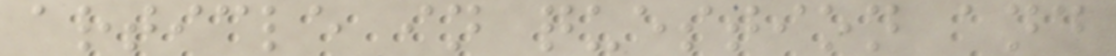article in question and
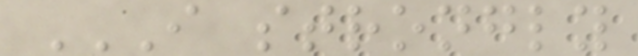I STRONGLY
